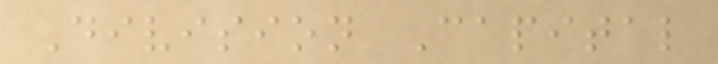Division Capital
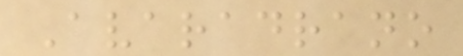Avaradrano
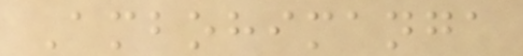Ambohimanga
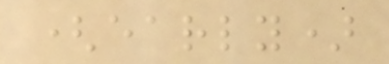(early)
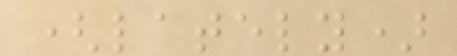(lately)
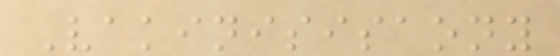Vakinisisaony
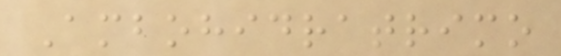Ambohidratrimo
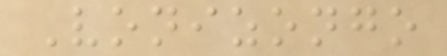Vonizongo
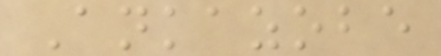Ankazobe
